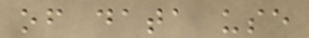of data use
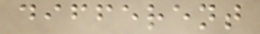different
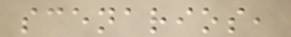scenarios,
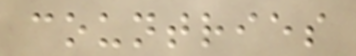countries
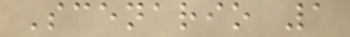Scenario 1
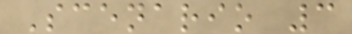Scenario 3
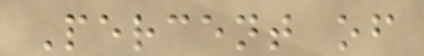Percent of
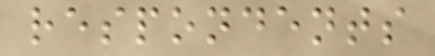respondents
